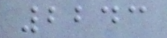2243
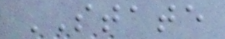STATE
